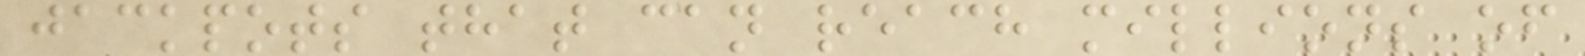jackpots that can reach millions of
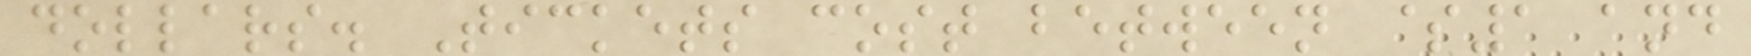dollars. Tickets cost between $1 and
